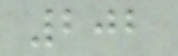202
